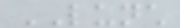LUNCH
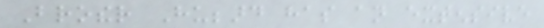Brother Hubbard has an extensive
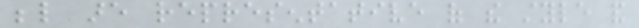below are representative of the style and
